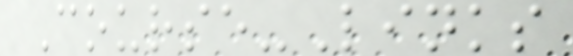Course-Links
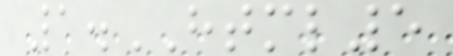1.HTML5
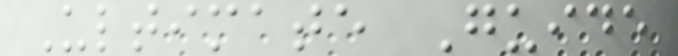Ultimate Guide
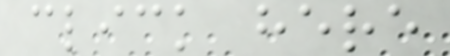click here
